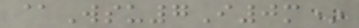@Wsu7I0m*
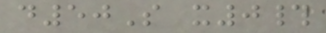d50S x0#
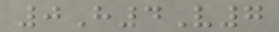0H4V7
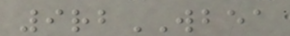9rbWBEA
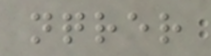nqrer
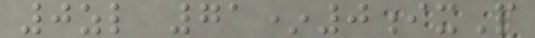0zl 71*0ixP
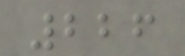226
